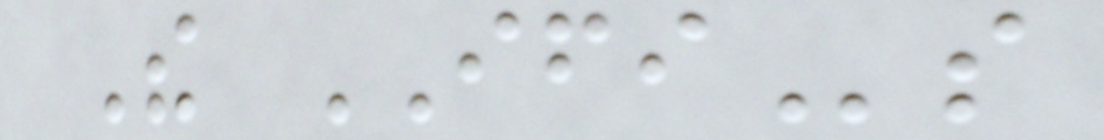The IFIs
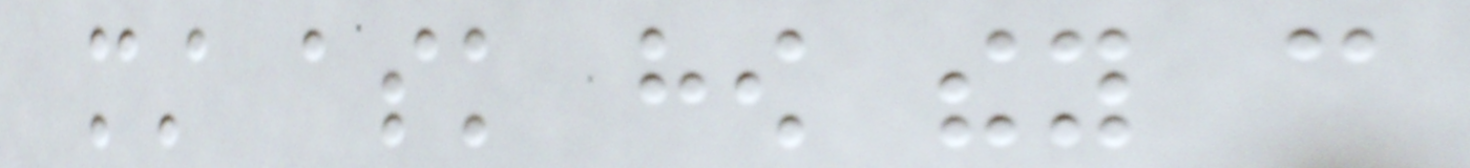must ask how they can
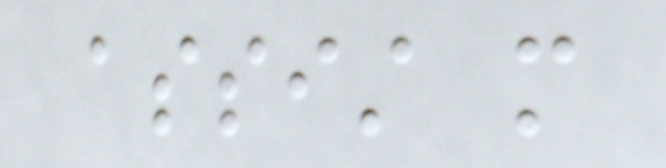assist more
